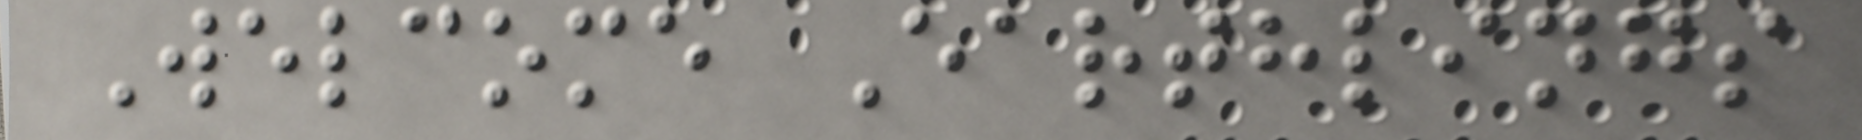Welcome Earthlings
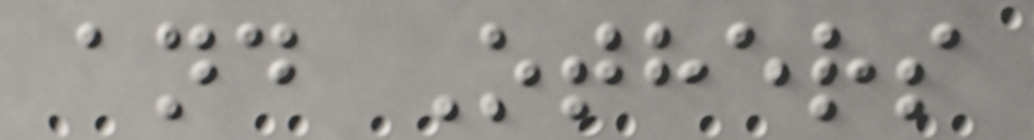and Others
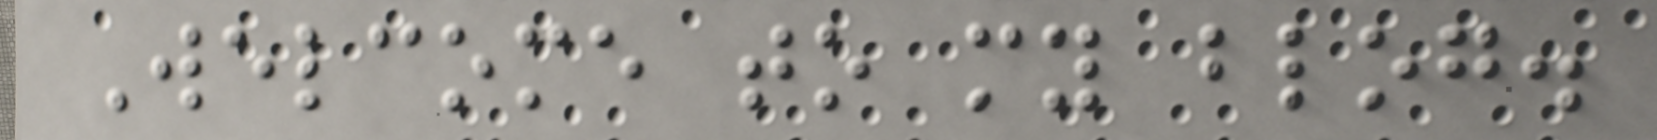Welcome to my blog.
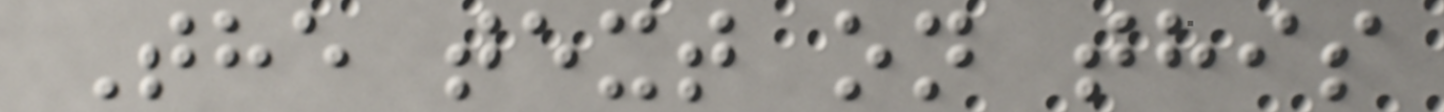The text on this
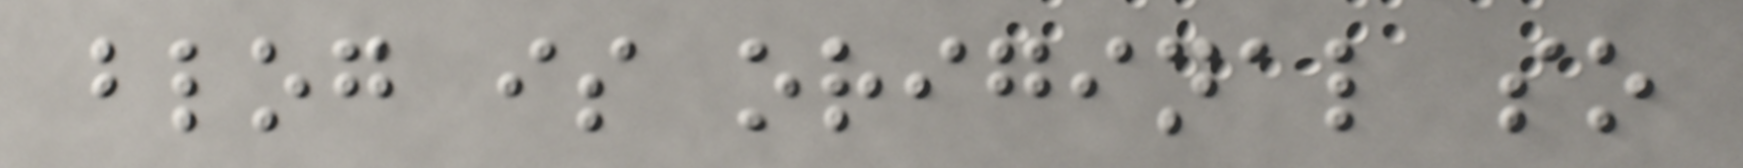blog is original so
